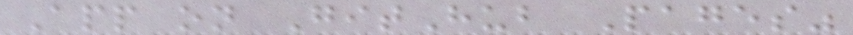App on GitHub Pages"
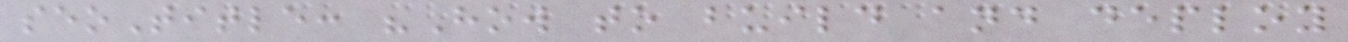seoTitle: "How to build and deploy
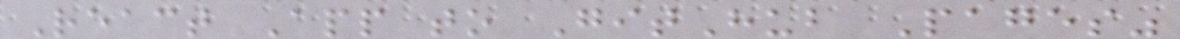React App to GitHub Pages"
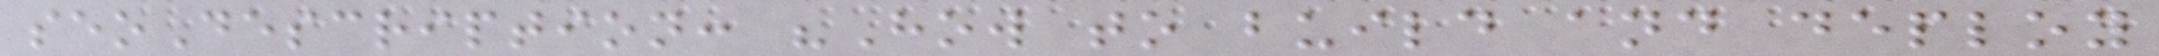seoDescription: "How to build and deploy
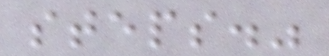steps."
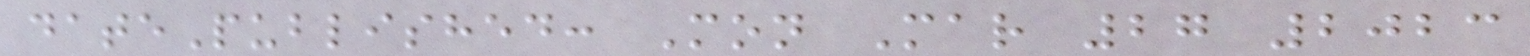datePublished: Mon Mar 27 2023
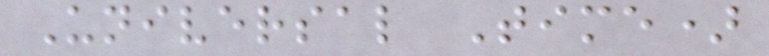Universal Time)
